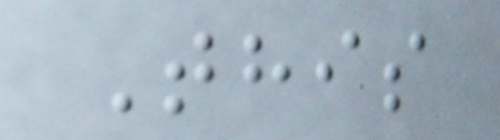This
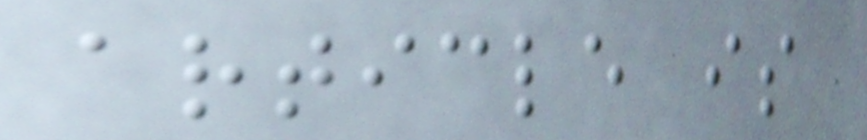article is
